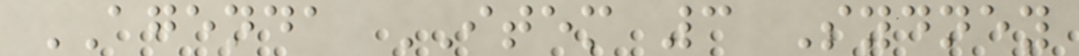AGENDA ITEM 3 Sydney
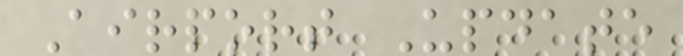Airport Update
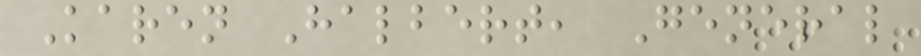Karen Halbert, General
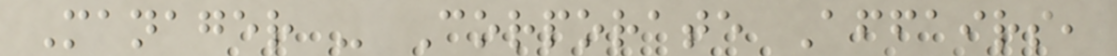Manager - Corporate Affairs,
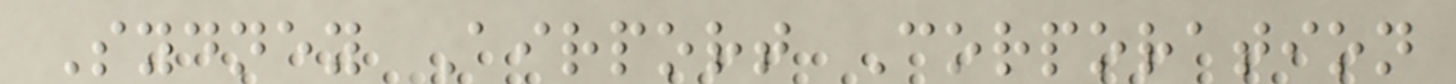Sydney Airport Corporation
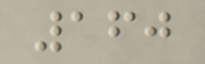160
